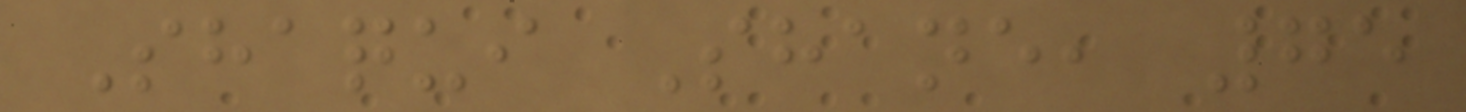Shaqui Shane, 75
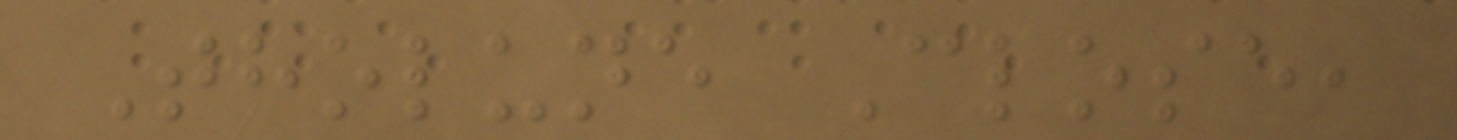Tholune Close,
